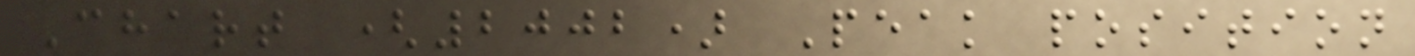Chart (2002) Peak position
